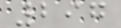297
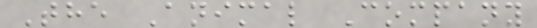The Animal Company
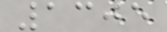1305
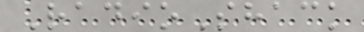RadioShack
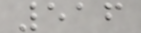516
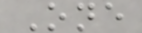One
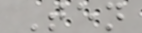Ten
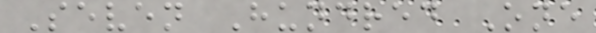Seven Hundred One
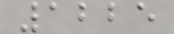1225
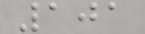101
